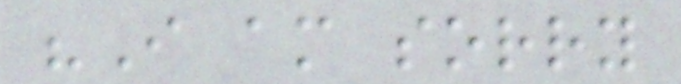"I am sorry
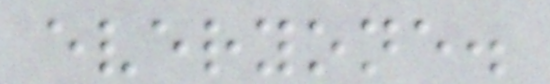everyone.
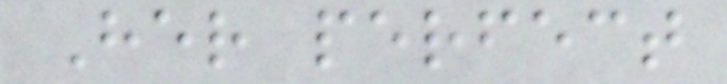Her perfect
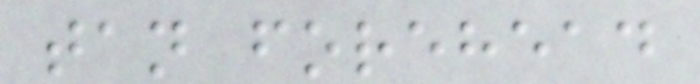tan forehead
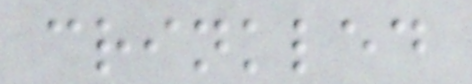crinkled
